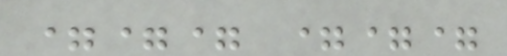=== ===
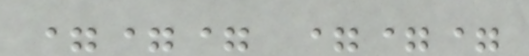=== ===
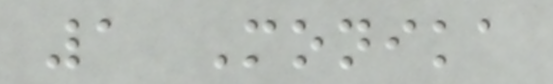1 Monika
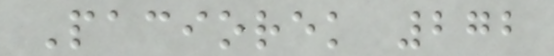Paciorek 272
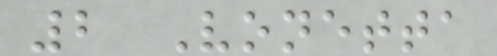2 Vonetta
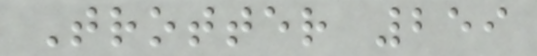Trotter 259
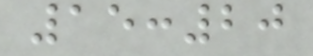15:20
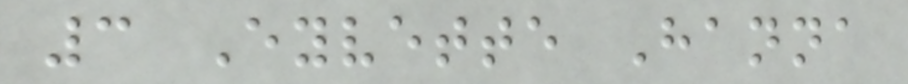3 Eyvette Hanna
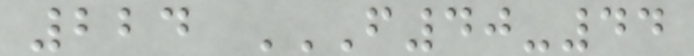224 F40-44
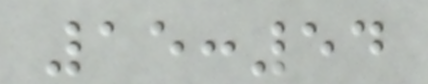15:54
